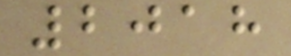2018
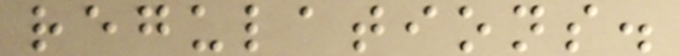regulations.
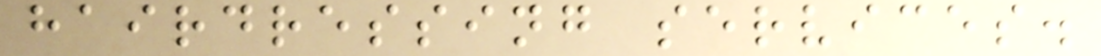hairdressing services.
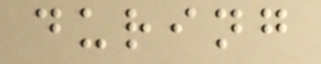during
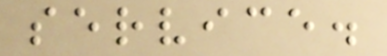service.
